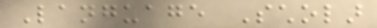Language Scholar
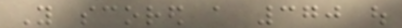You scored a 370 out
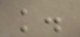knowledge.
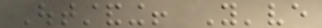Outstanding! You've
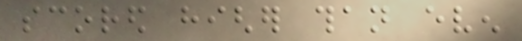scored higher than even
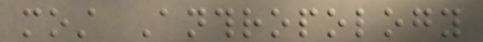most Anthropology
